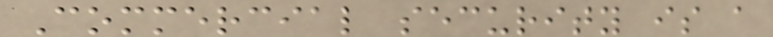Commercial security is a
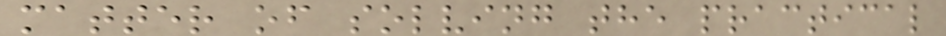matter of solving the practical
